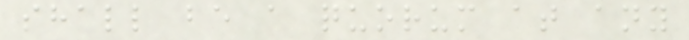shall be a quorum at any
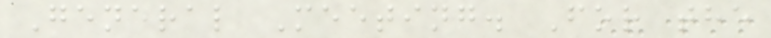General Meeting. For the
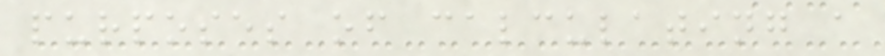purposes of calculating a
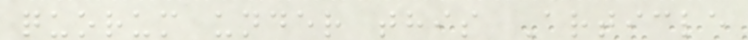quorum under this Article
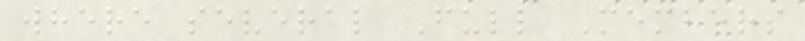where several Full Members
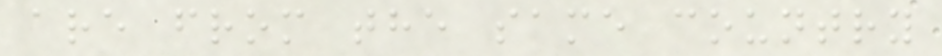are from the same country
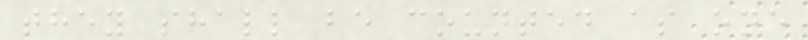they shall be counted as one
